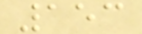153
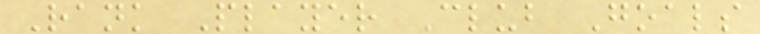Rank Player Club Goals
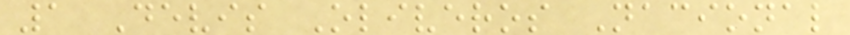1 Devis Oliveros Nacional
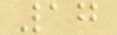17
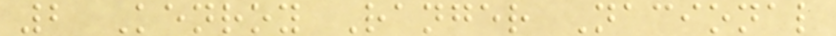2 Kenroy Ranger Nacional
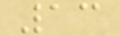13
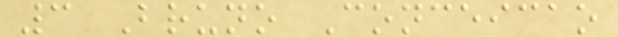3 Bruno Conceicao
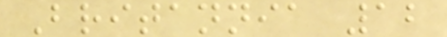Britannia 12
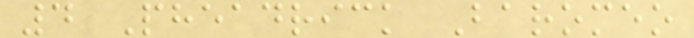4 Pheadrick Baromeo
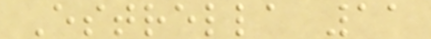Estrella 11
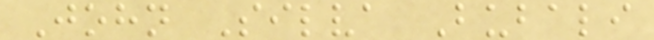John Silva Bubali
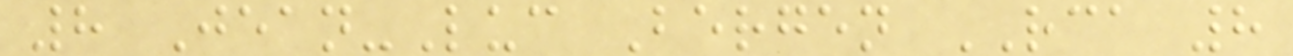8 Jean-Luc Bergen RCA 8
